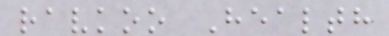ravkoo Health
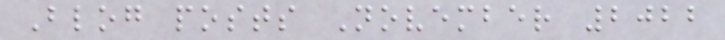Blog posts November 2022
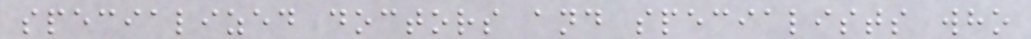specialized doctors and specialists who
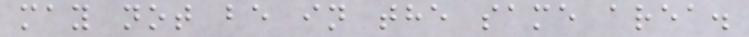may not be in the same area.
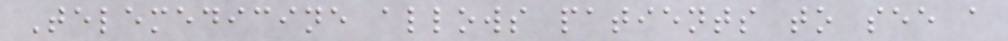Telemedicine allows patients to see a
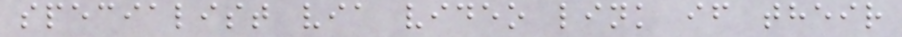specialist via video link if their
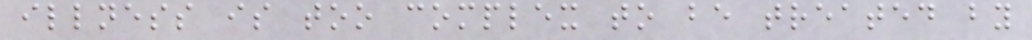illness is too complex to be treated by
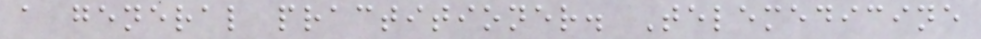a general practitioner. Telemedicine
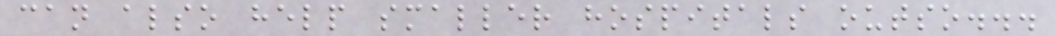can also help smaller hospitals outso...
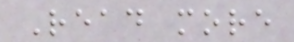Read more
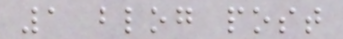1 blog post
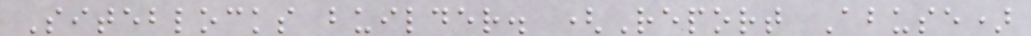Siteblocks builder. (Report Abuse)
